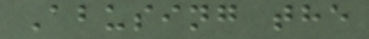Abusing the
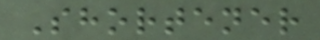Shortener
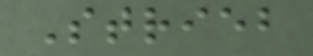Strieb
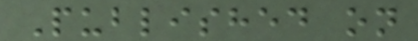Published on
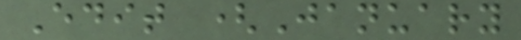Edit (January
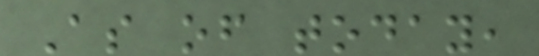As of today,
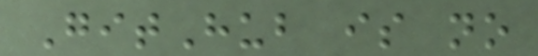GitHub is no
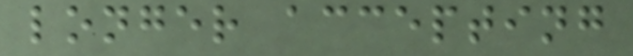longer accepting
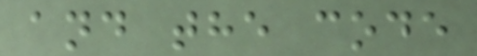and the code
